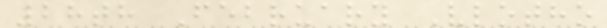28th February Vlotho
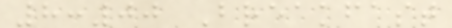8:00 Breakfast
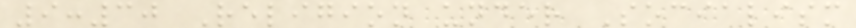9:30 Religion under Socialism
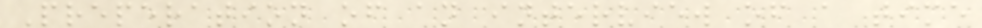Preperation of an interview of a time
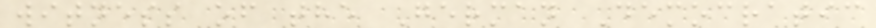witness of the German Democratic
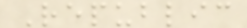Republic
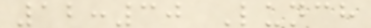12:30 Lunch
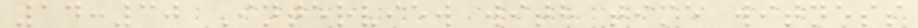14:30 Interview with time witness
